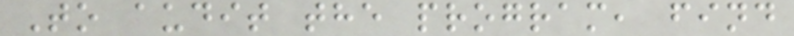To audit the program, find
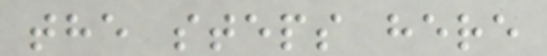the steps here
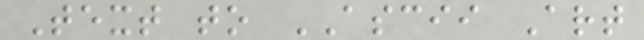Text to ASCII Art
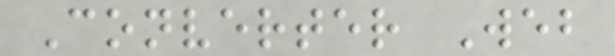Converter Web
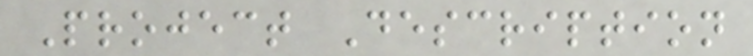Project Description
